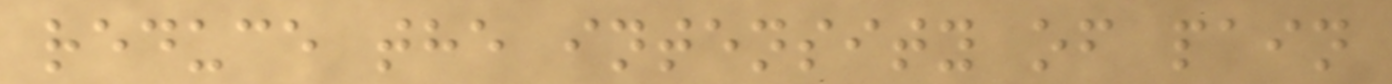reduce the intensity of pain
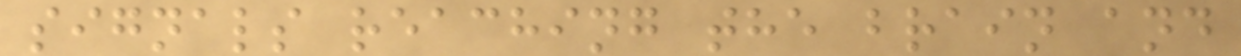signals reaching the brain and
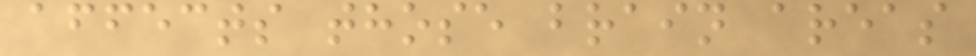affects those brain areas
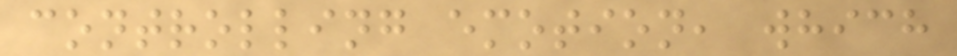controlling emotion, which
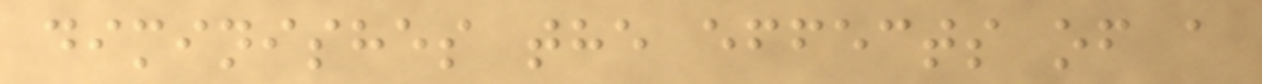diminishes the effects of a
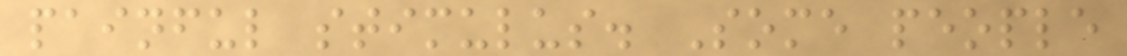painful stimulus. Some people
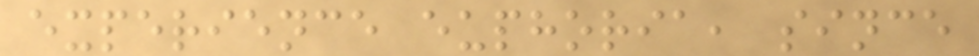experience euphoria, since
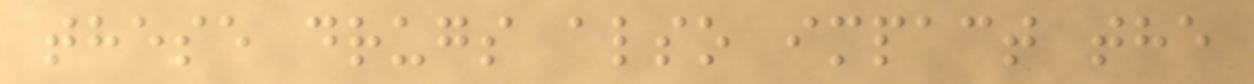these drugs also impact the
